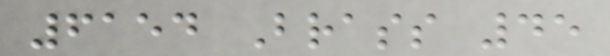6154 Brass 45
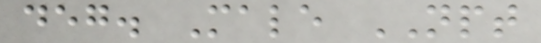deg. Male NPT
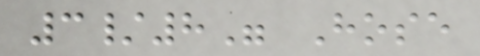3/8" Hose
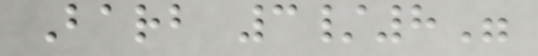Barb 3/8"
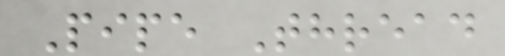Pipe Thread
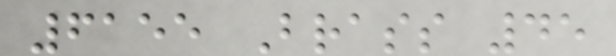6155 Brass 45
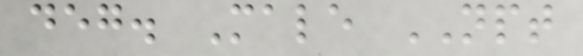deg. Male NPT
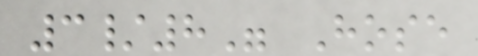3/8" Hose
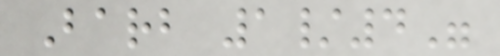Barb 1/4"
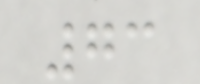73
